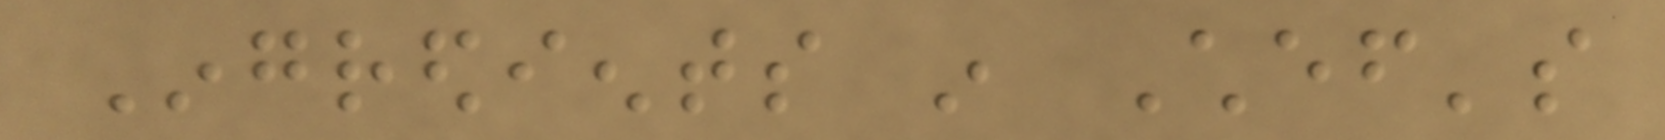Ingredients in Chef's
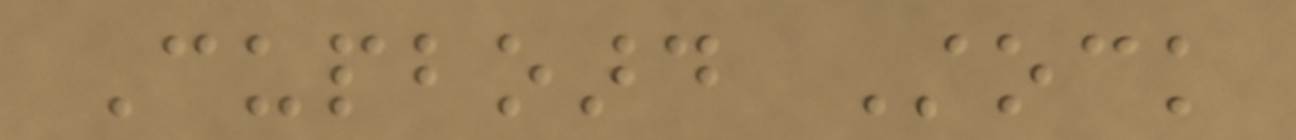Cupboard Stock
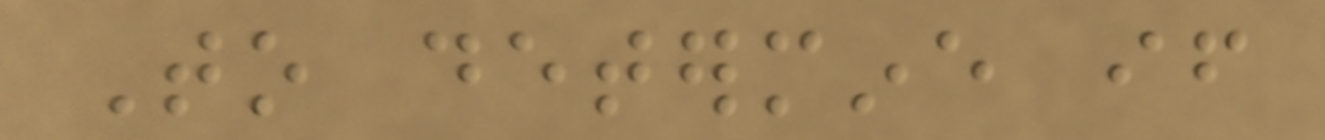To determine if
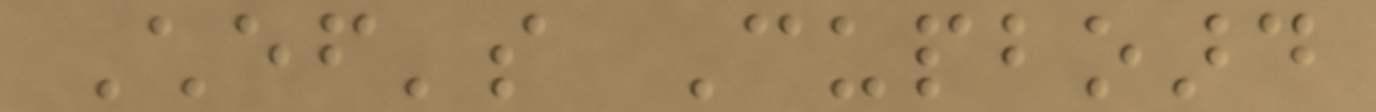Chef's Cupboard
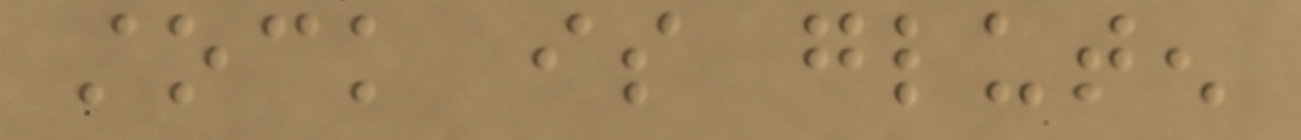stock is gluten
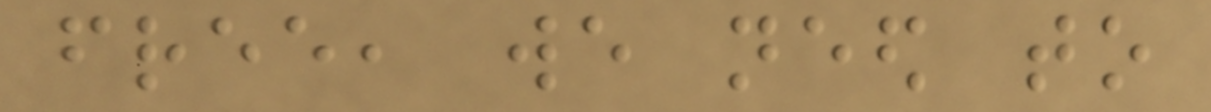free, we need to
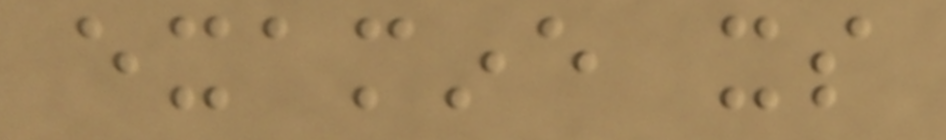examine its
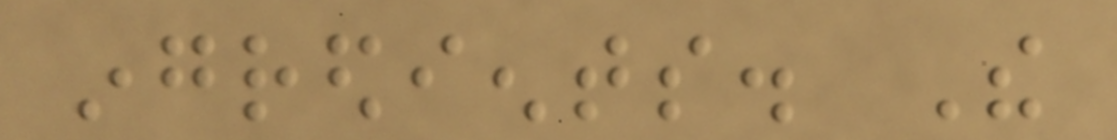ingredients. The
